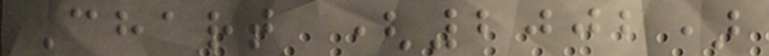Chart (2002)
